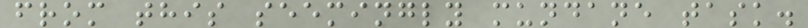from this seemingly mundane task.
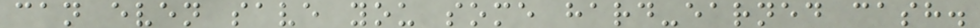can even save you some hard-earned cash.
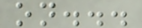on...
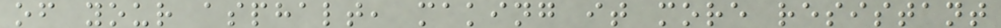of your asphalt, making it more resistant
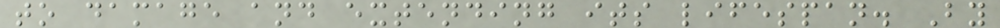to damage and extending its lifespan. By
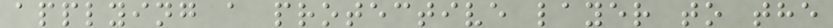applying a protective layer to the
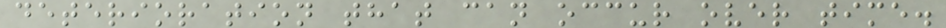deterioration that can occur over time.
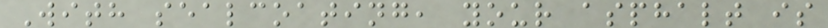With sealcoating, your asphalt is
